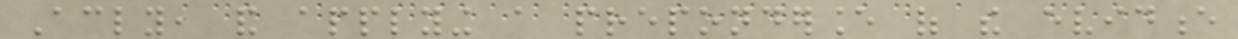Accordingly, and applying a preponderance of the evidence
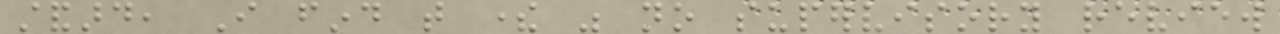standard, I find that there was no supervisory review
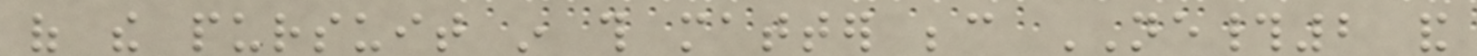of the pursuit in this matter because NE#2 and
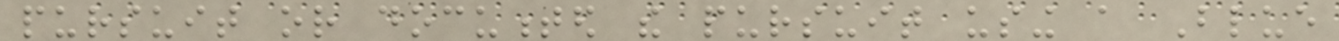pursuit or documented the pursuit using a Blue
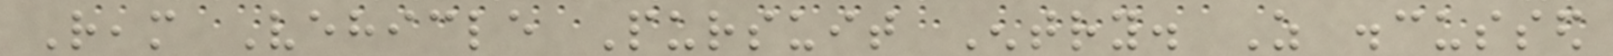Ream Vehicle Pursuit Entry. As discussed
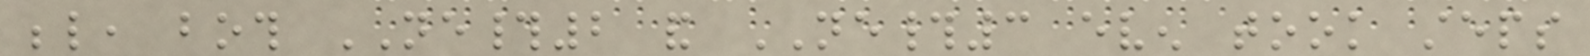below, both NE#2 and NE#3 even took steps
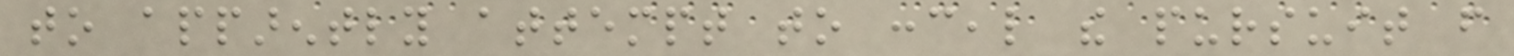to apparently attempt to conceal the pursuit from
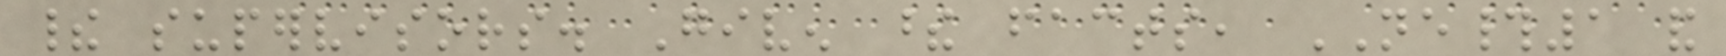their supervisors. Given these facts, NE#1 and
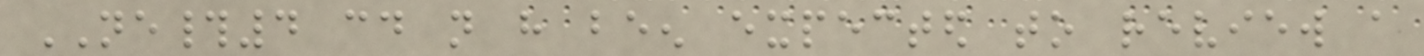NE#4 could not have been expected to review a
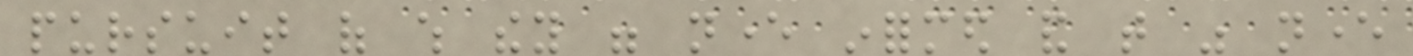pursuit of which they were never informed and that was never
